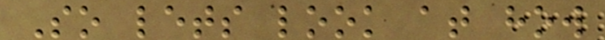So lets look at how
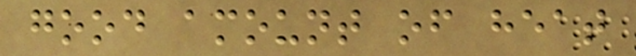good amount of heat
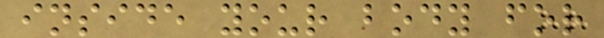inside your body for
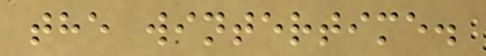the wintertime.
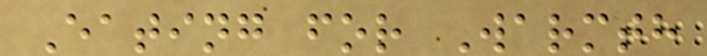Eating for Warmth
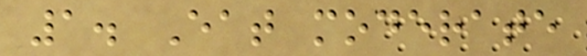1. Eat moderate
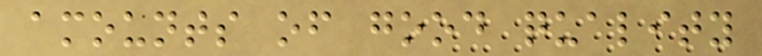amounts of good quality
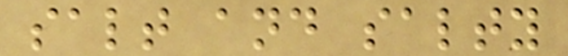salt and salty
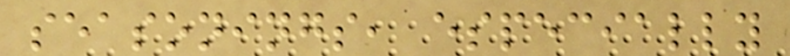seasonings, especially
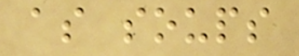as soups
